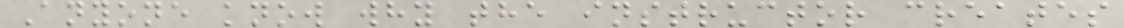Anyone know why the instructor creates
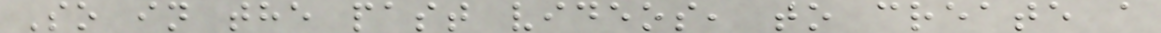So in the past videos, to create a
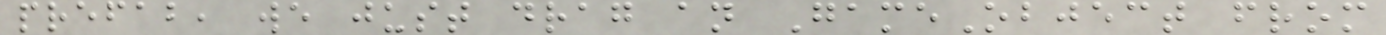prefab, we just drag an GameObject from
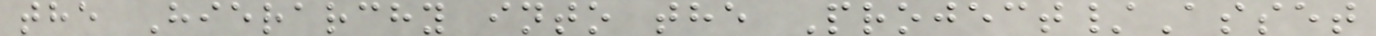the Hierarchy into the Project/Asset
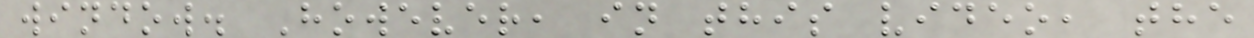window. However, in this video, the
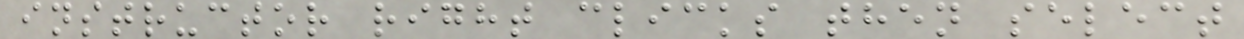instructor right clicks then select
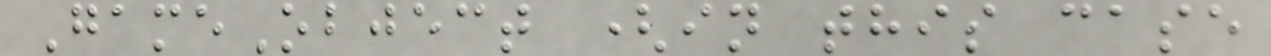GameObject (in this case
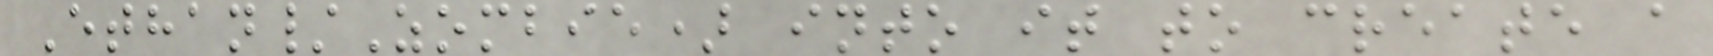Ethan/Zombie) into it to create a
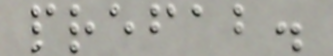prefab.
